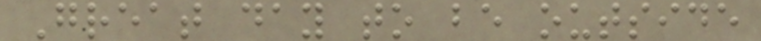Great day to be outside
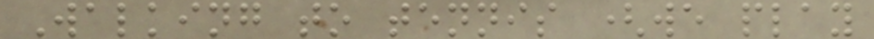Walking to tennis (we play
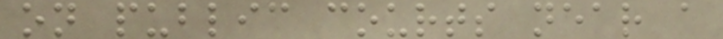on public courts near a
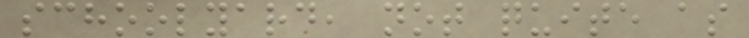schoolyard, not quite as
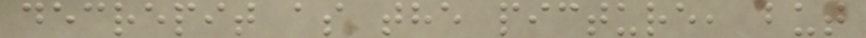decrepit as the picture, but
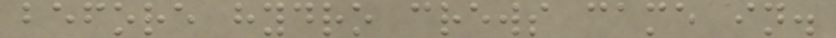before hydro crews came in.
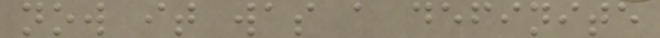now it was a definite
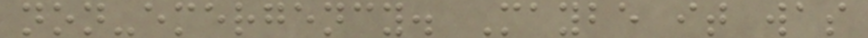non-emergency. Maybe it was
